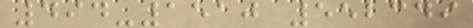494-1510 552349
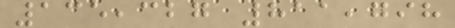135,327 811,798
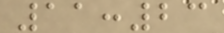11:23
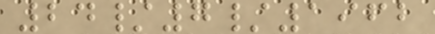24/7/1962
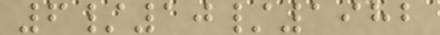6/10/1982
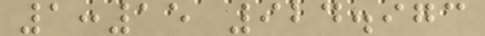1:15 924.973
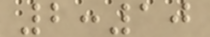2:10
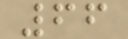66
